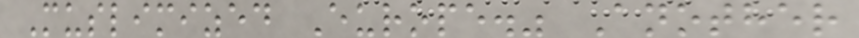Muslimized Europe." Another
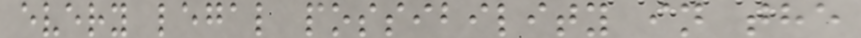every legal possibility in the
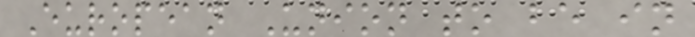European Union to be in
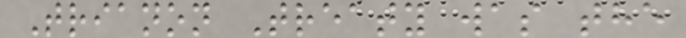Trianon Treaty was the
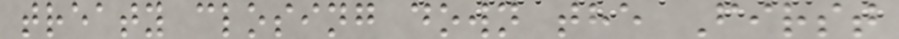treaty closing down the First
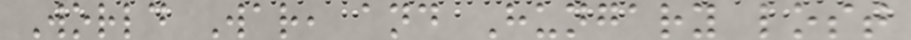World War, and Hungary lost
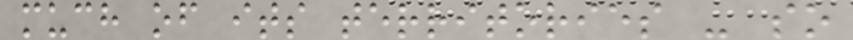much of its territories - so
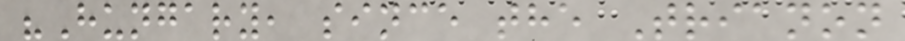"Hungary, since the Trianon
